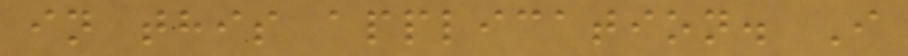in this application. I
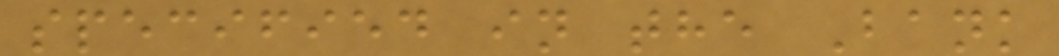specified in the Bank
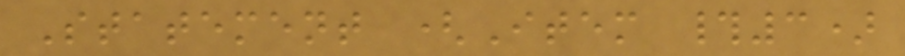Statement (Item #3)
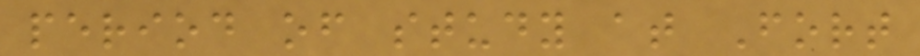period of study at Fort
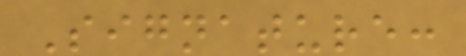Signature:
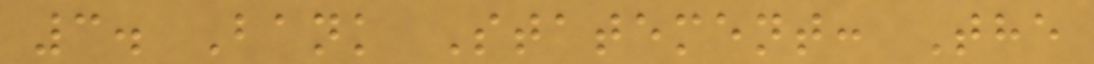3. Bank Statement: The
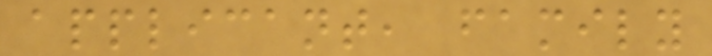applicant, family
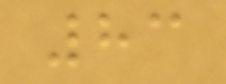83
